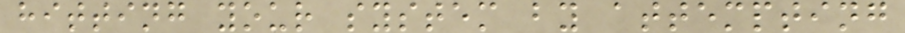hitting your system by attempting
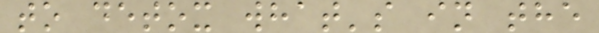to detox what's in the
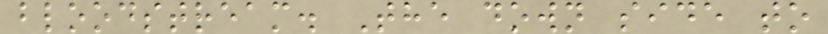bloodstream. The down side to
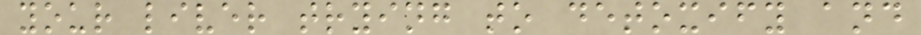your liver trying to detoxify and
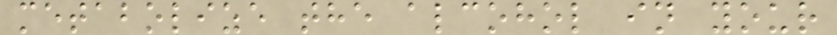metabolize the alcohol in your
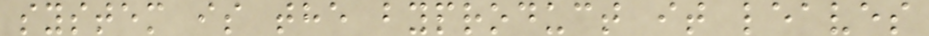system is the byproduct it leaves
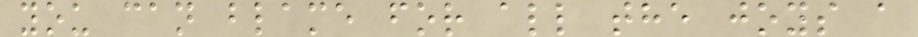you can blame for all the joys a
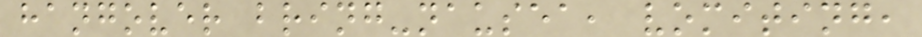hangover bring-nausea, vomiting,
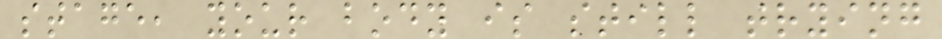stage, your body is still trying
